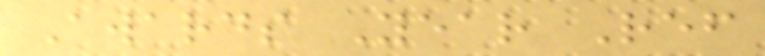Awards Year Ref
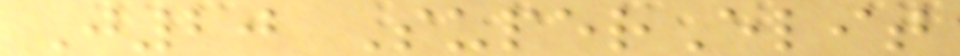J20 SuperElit
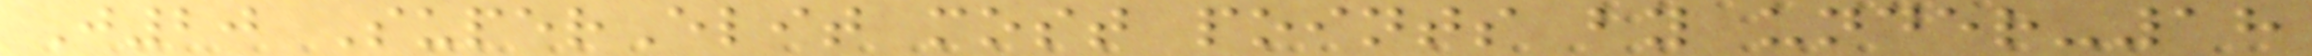J20 SuperElit most points by under-18
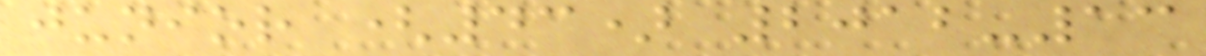junior (43) 2012-13
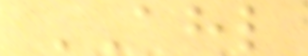AHL
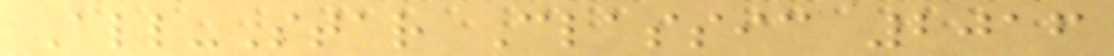All-Star Classic 2016
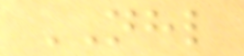NHL
